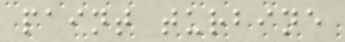paint turbine
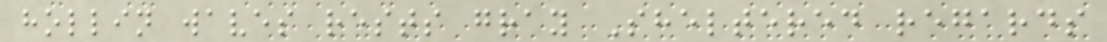hollin waves rests gray Sheltered regards
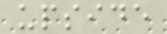upside
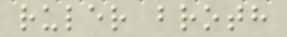ruler broth
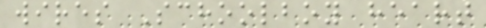wires Schoolboy heart
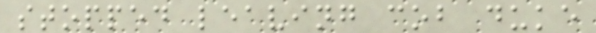stopped leaving cob duke
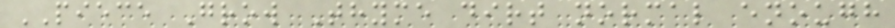PIECE Grow Thyme dirt normal enough
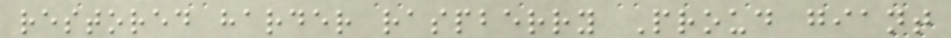restored harder raspberry Proud giant
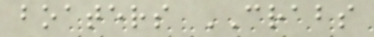boaters CRABS
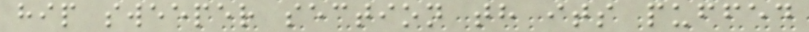hip sweeper section th its puffed
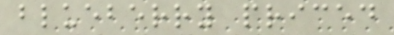blueberry priced
